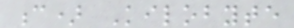c) Kilobyte
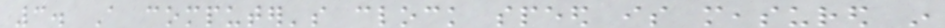3. A computer's clock speed is measured in
